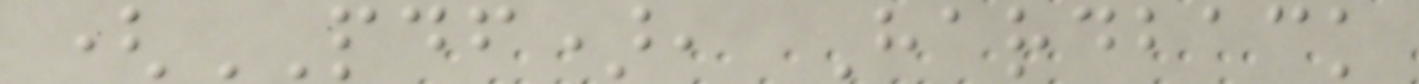(PDF), Hardback
